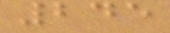245
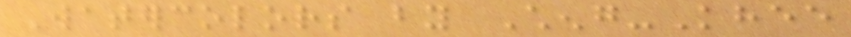Watercolors by Cheng-Khee
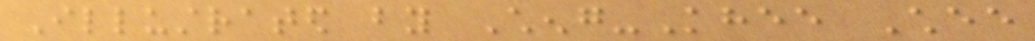Illustrated by Cheng-Khee Chee
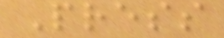Press
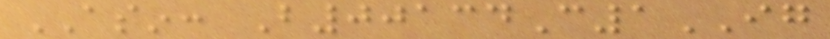ASIN: B00134C1IG
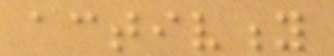activity
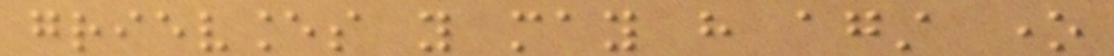grievances you may have against one
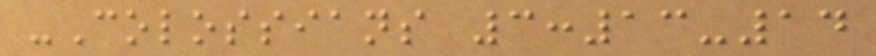-Colossians 3:13-14
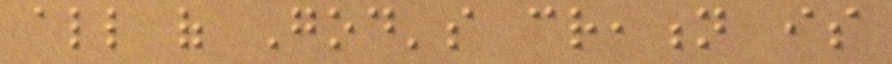all of God's creation is
